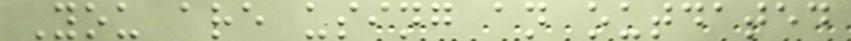You are using an outdated
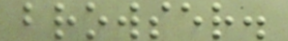browser.
